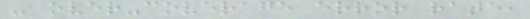- over-coverage error rate,
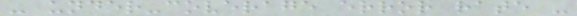- under-coverage error rate -
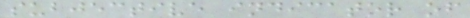subjective indicator of
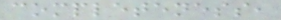completeness,
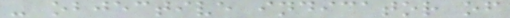- objective indicator of
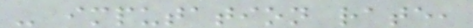- imputation rate,
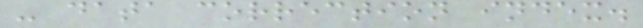- data correction index.
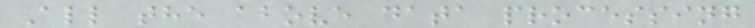All the above data processing
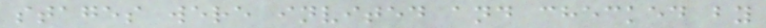stages were invited and checked by
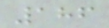186
